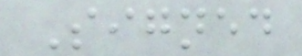Signed
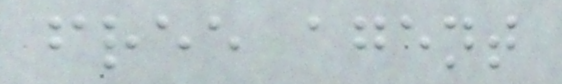free agent
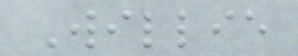Willie
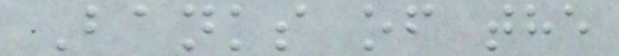Banks of the
